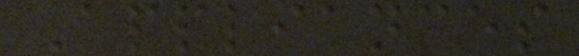Appliances
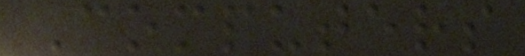Computers
